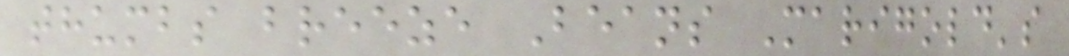thumbs breeze Beans Marigold's
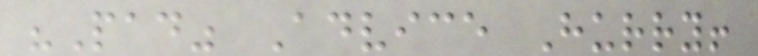"Pad" Advice Hurry!
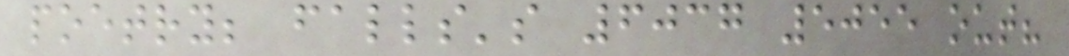poetry; falls's 6037 5055 out?
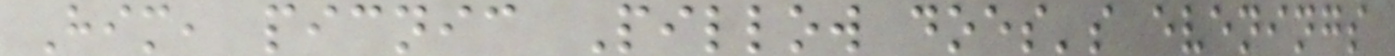Him, picnic Pillow does's evenings
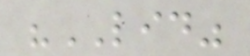"LID"
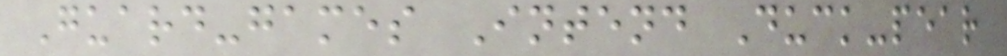Guard-games Intend Duck-pear
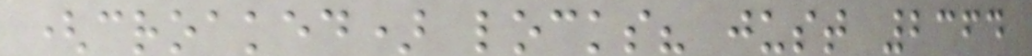(croaked) locks? just 2364
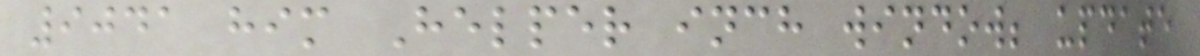9041 him Helper inch window; update
